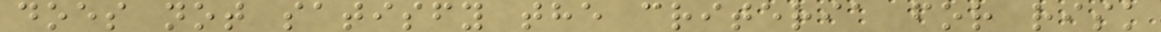does not satisfy the criteria for risk
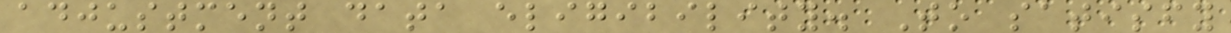adjustment data eligibility. To satisfy
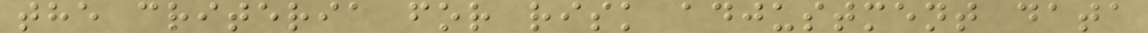the criteria for risk adjustment data
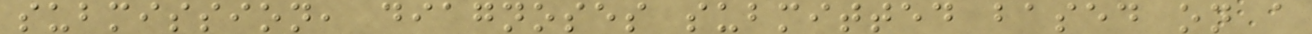submission, diagnoses submitted based on a
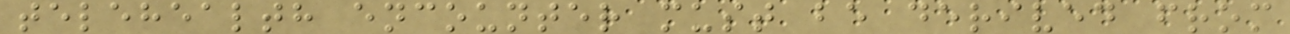telehealth encounter must be derived from
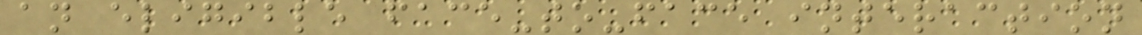an eligible face-to-face interaction
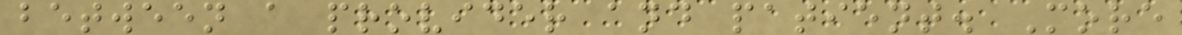between a provider and patient. More
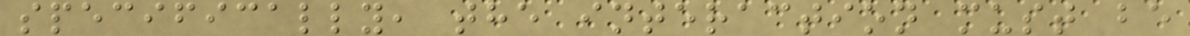specifically, the interaction must be
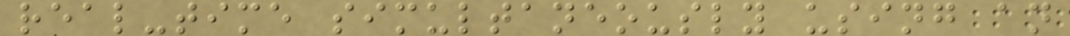real-time simultaneously using an
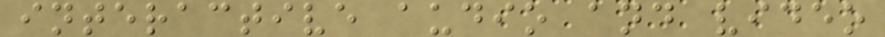interactive audio and video
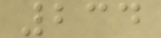234
